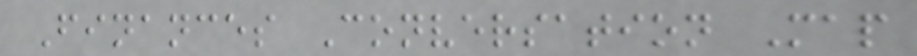Finances Conversation Map
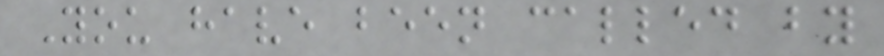You have been called by
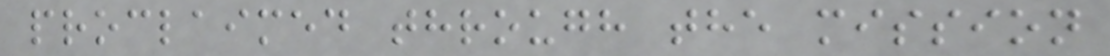proclaimed through the mission
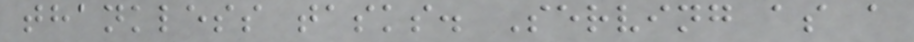thankless tasks. Serving as a
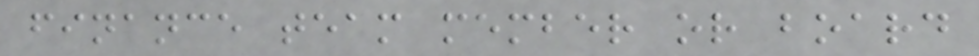finance team member or board
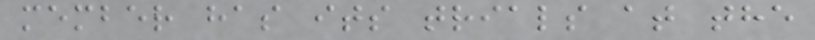member has its trials at the
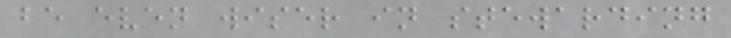be even wiser in stewarding
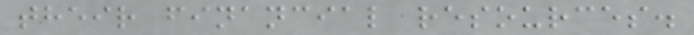their financial resources.
